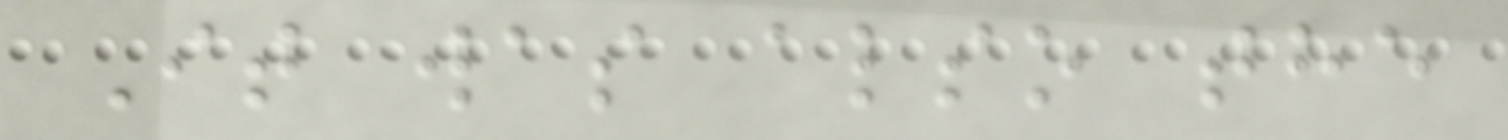It was also the
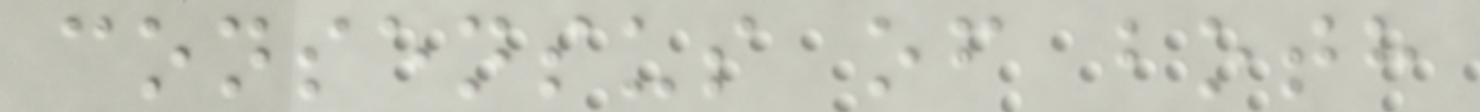consensus of both
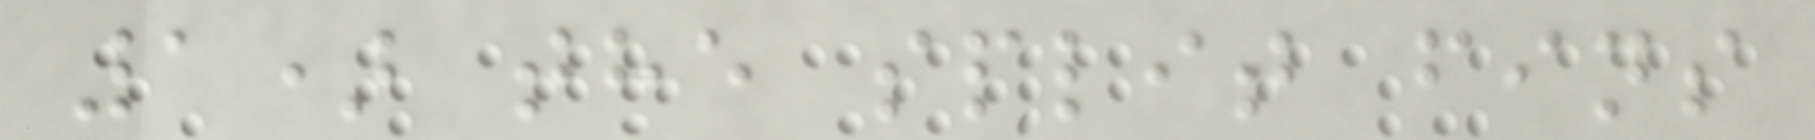1) the split fins
